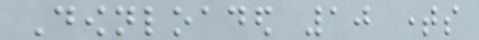Downloaded 10 times
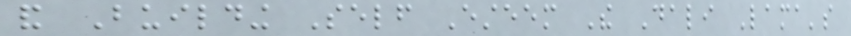and Building Self Esteem The Dali Lama's
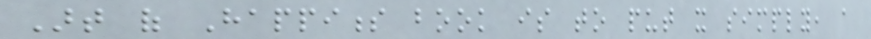Art of Happiness book is to put it simply, a
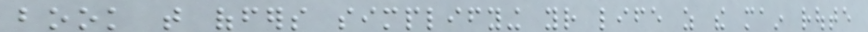book that offers simplifying your life as the main route
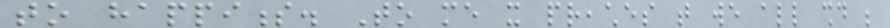to happiness. To me it preaches that we all should be
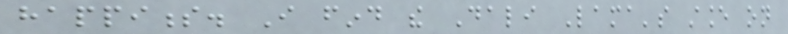happiness. I find the Dali Lama's stance on
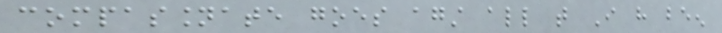compassionate goes against all that I have been
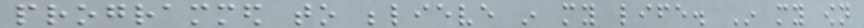programmed to believe in my life. In my own
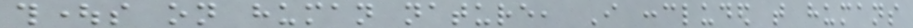thoughts on human nature, I concluded that humans
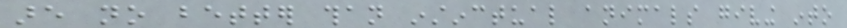are no better than instinctual animals giving into
